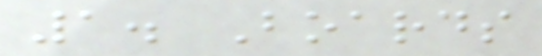1. Boards
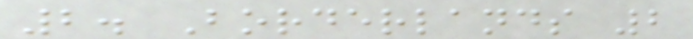2. Borderlands 2
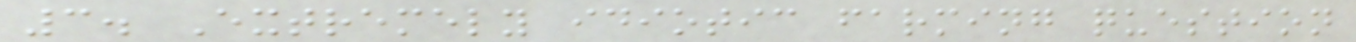3. Extremely idiotic farming question
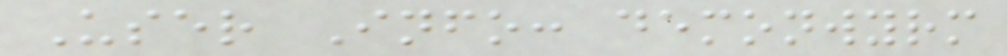User Info: demonwyrm
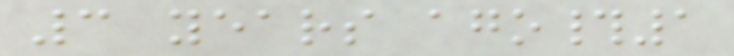3 years ago#1
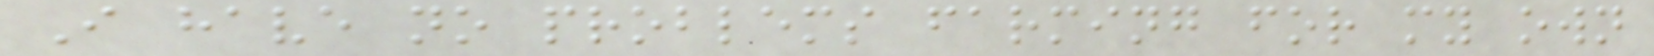I have no problems farming for my own
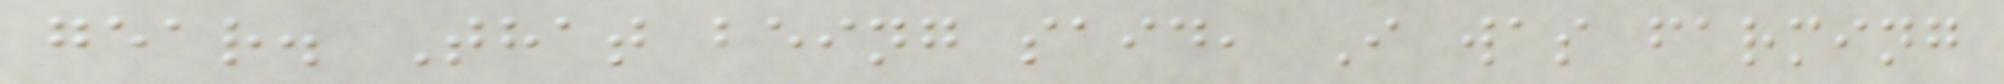gear. That being said, I was farming
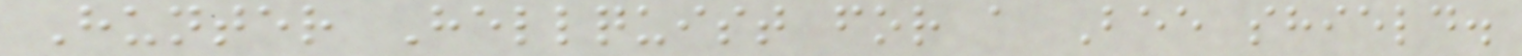Hunter Hellquist for a Bee shield.
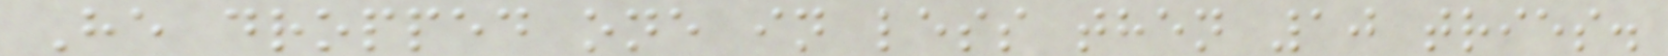He dropped one in less then 10 tries.
